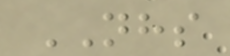NHS
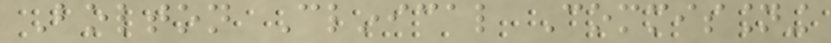Bolton Clinical Commissioning
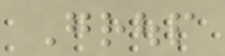Group
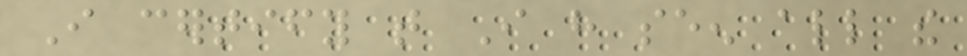I certify that I have seen all the
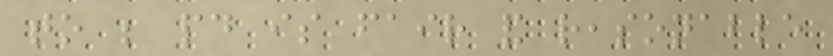to be paid is fair and reasonable
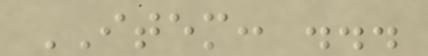ITEM: ...
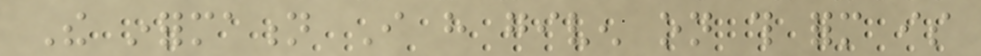The information I have given on this form is
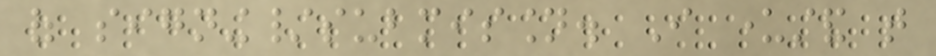of signing/submission. I understand that
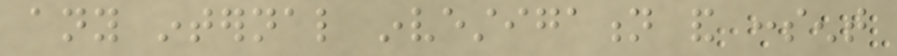any internal investigation and consent
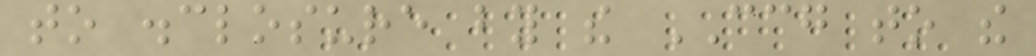to disclosure by the CCG to the
